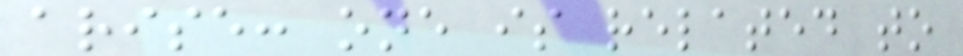arise: one is related to
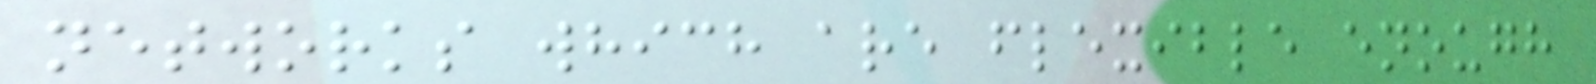networks which are flexible enough
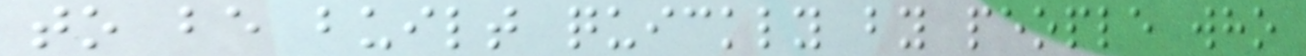to be built quickly by people who
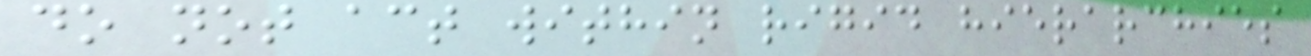do not act within rigid hierarchies
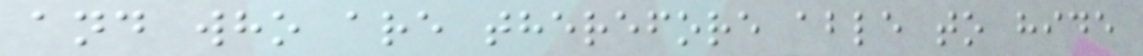and who are therefore able to hide
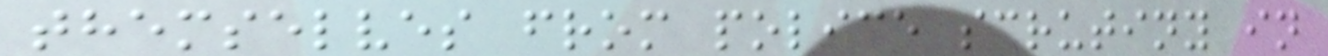themselves from police scrutiny in
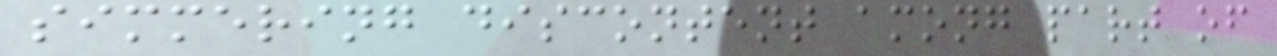simmering discontent among part of
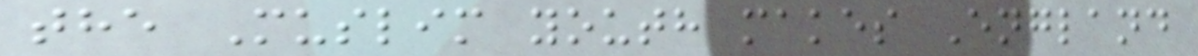the Muslim youth makes England
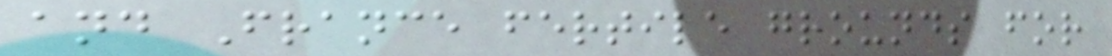and France fertile grounds for
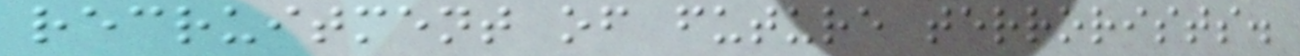recruitment of future terrorists.
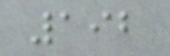192
